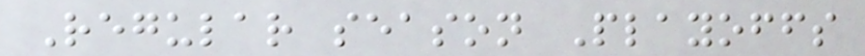Regular season Playoffs
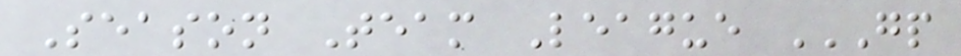Season Team League GP
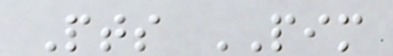Pts PIM
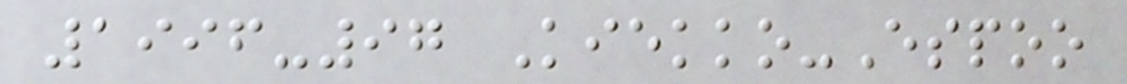1996-97 Kiekko-Espoo
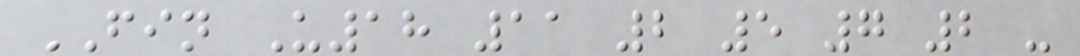FIN U18 11 2 5 7 2 -
